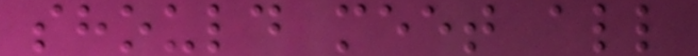should meet all
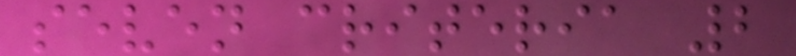seven criteria 2
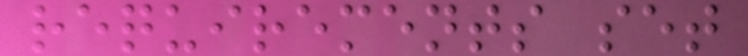requirements set
